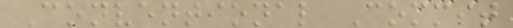Conventional Commit
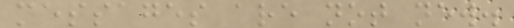messages are not new.
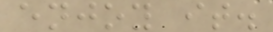enjoy it.
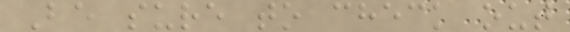Be sure to check out
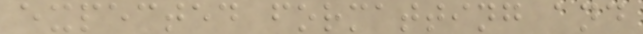expected formatting and
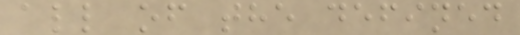all of the defined
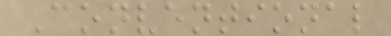Conventional
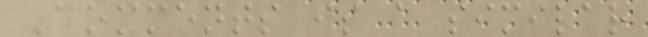Comments is a similar
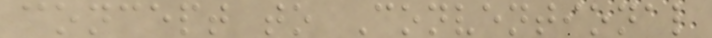concept to Conventional
